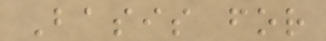Basis for
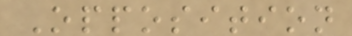Opposition
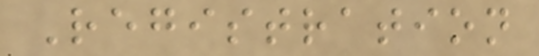Registration
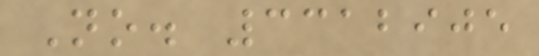No. 3312905
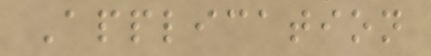Application
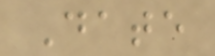Date
